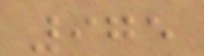975
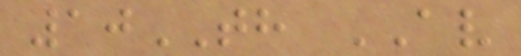10TH AV
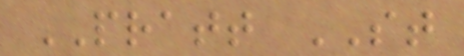PRATT ST
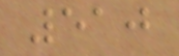510
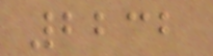2232
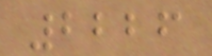2226
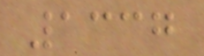1337
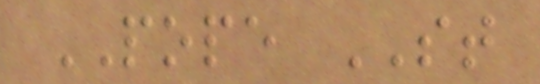POPE ST
